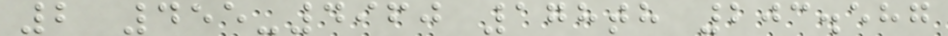2 455-4960 178th 203.587
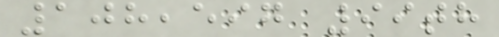108,597 99th
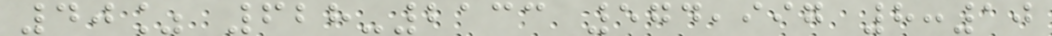40% 628-2133 574,997 8:10
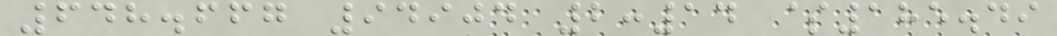648.667 94904 2:14 $185.49
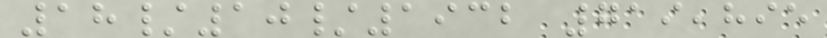18/10/1932 719,895
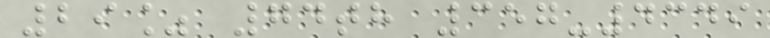29% 74th 357-4349
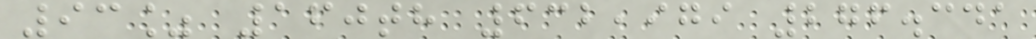93% 160th 632,979 276.341
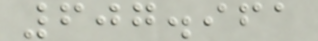607.961
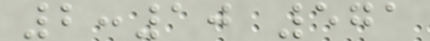2:10 571
